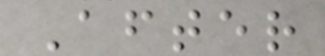After
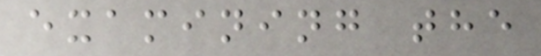examining the
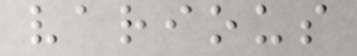various
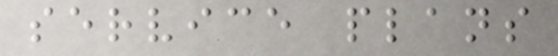service plans
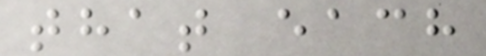that each
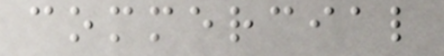commercial
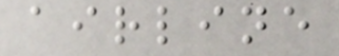airline
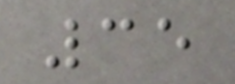35
